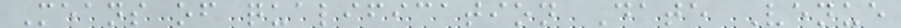Means of qualification Date Venue
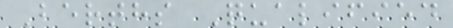Berths Qualified
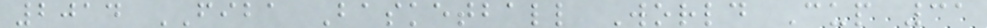2014 FIBA Basketball World Cup 31
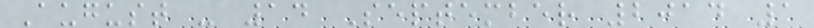August - 14 September 2014 1
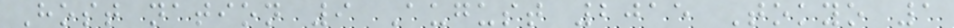Host nation 9 August 2015 Tokyo 1
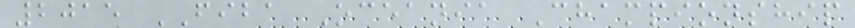2015 FIBA Oceania Championship
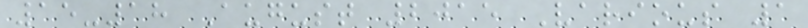15-18 August 2015 Various 1
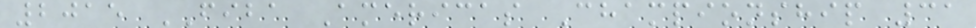2015 FIBA Americas Championship 31
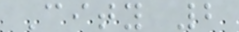City 2
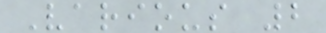Various 2
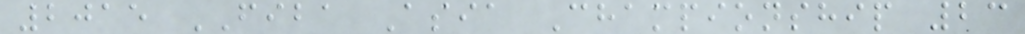2015 FIBA Asia Championship 23
